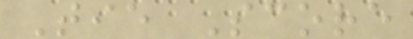Tie Score
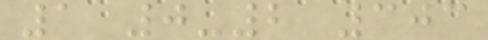1 0-2 303
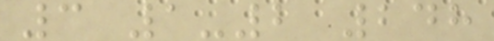3 1-2 248
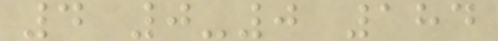4 0-0 184
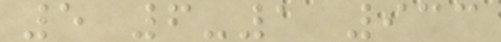5 6-1 933
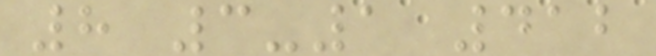8 3-1 412
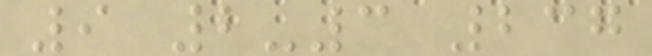9 2-3 237
